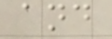and
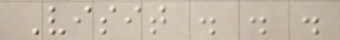Visit . . .
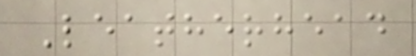Leatherhead
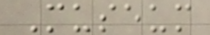Museum
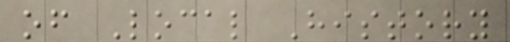of Local History
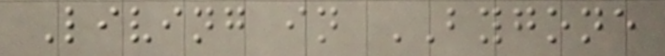Living in BYGONE
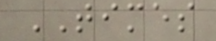TIMES
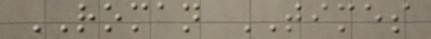ROMAN TIMES
